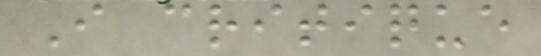I critique
